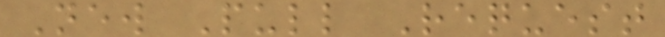New Pull Request
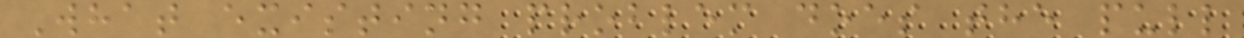What existing problem does the pull
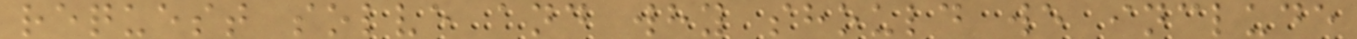request solve and why should we include
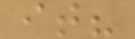it?
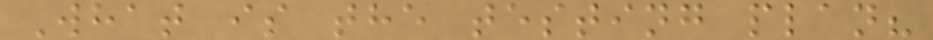What is the testing plan?
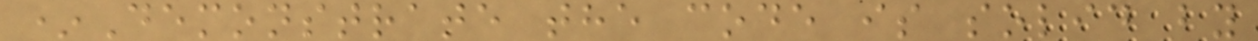*Demonstrate the code is solid by
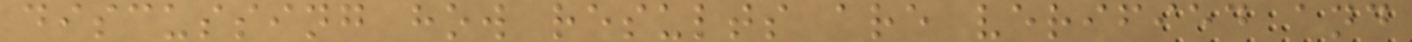discussing how results are verified and
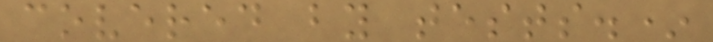covered by tests.*
